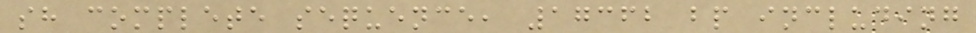sh complete sequence, 17362 bp including
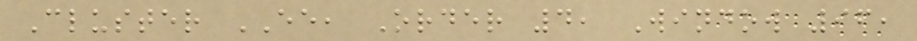Cluster EE, Order 4, Window 96,
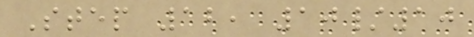Step 12, 10/10
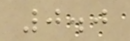0.0
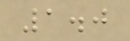1.0
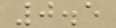0.5
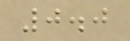0.0
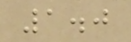1.0
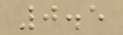0.5
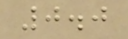0.0
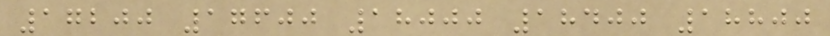17200 17600 18000 18400 18800
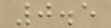0.5
